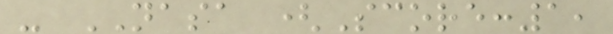- NASA (Score:1,
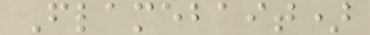Flamebait)
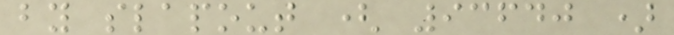by slapout ( 93640 )
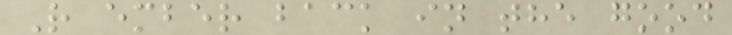R ember back in the good
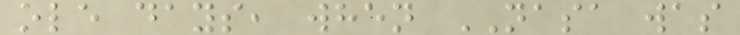ole days, when NASA was
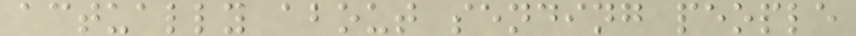actually about sending people
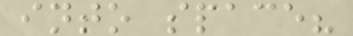into space?
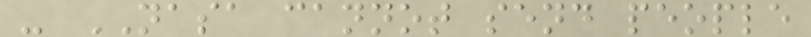- NASA cannot send people
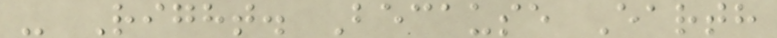- Right. Because Earth
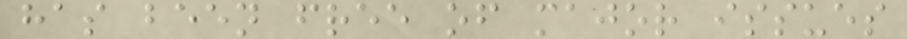has been free of major issues
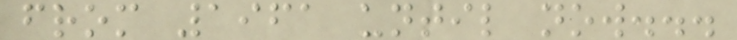from 1961 until now...
